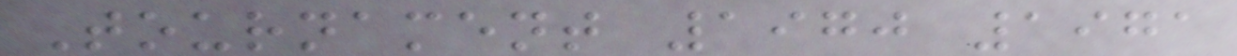Tournament 1970 1971
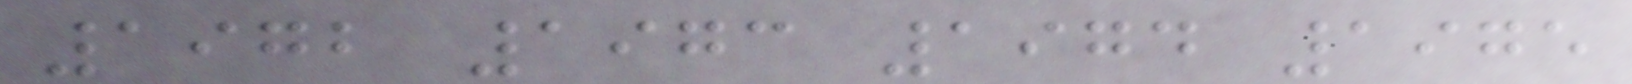1972 1973 1974 1975
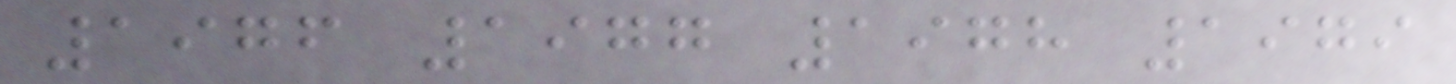1976 1977 1978 1979
